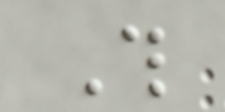This
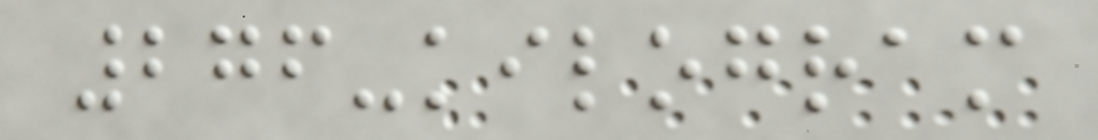276-kilogram
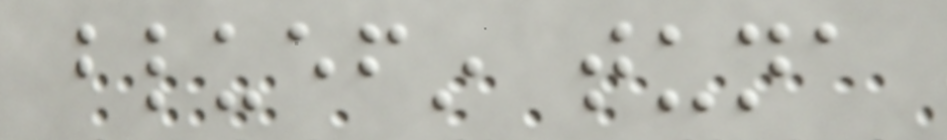bluefin tuna
